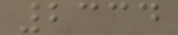2334
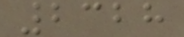2328
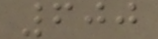600
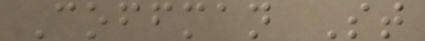Coffman St
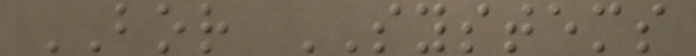BOR SYSTEMS
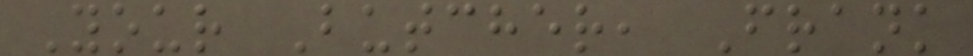Your Butcher, Frank
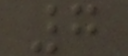7
